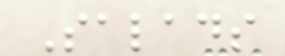Salads
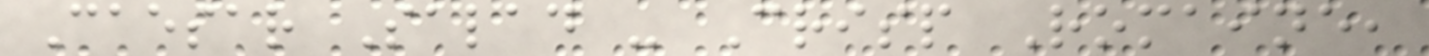Caesar Salad - Crisp Romaine,
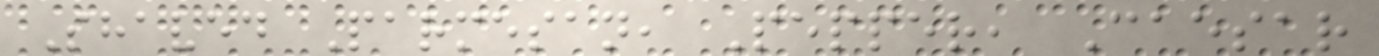Shaved Parmesan, Pepper, Caesar
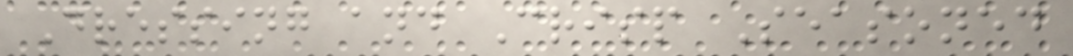Dressing and Crisp Seasoned
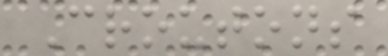Croutons
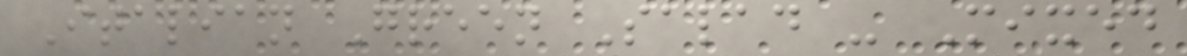Italian Green Salad - Mixed
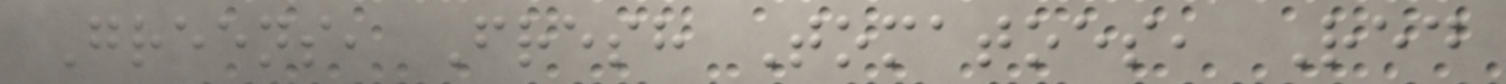Greens, Fresh Tomatoes, Red
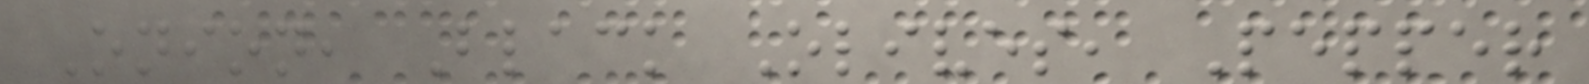Onion, Black Olives, Pepper
